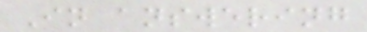In answering
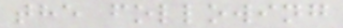the following
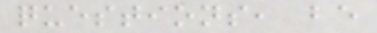questions, be
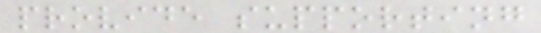provide supporting
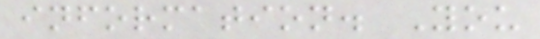information. You
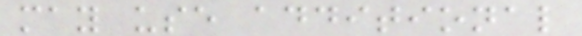may use additional
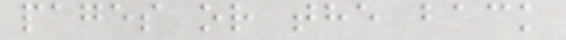pages or the back
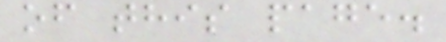of this page.
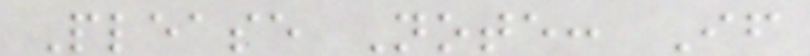Please Note: If
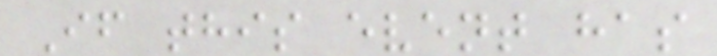If this event has
